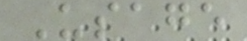Usage
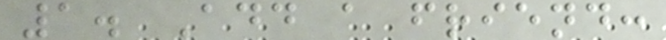1. Add a friend:
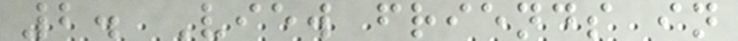2. View friends in
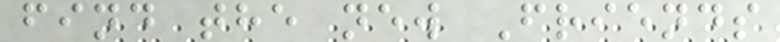find the new Friends
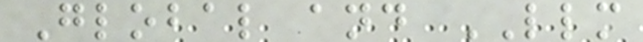Global and LLM
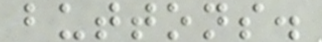buttons.
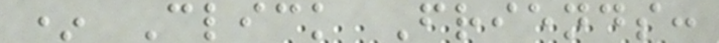* Click Friends:
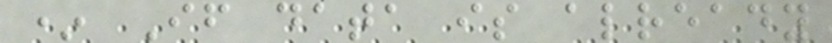* If data is already
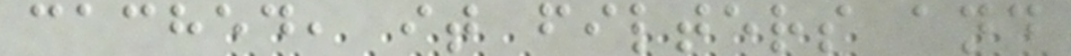cached, it filters and
